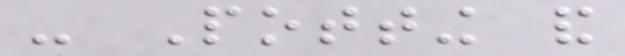- Potting and
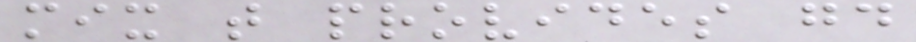mix that provides good
